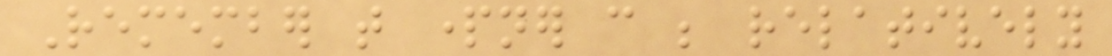Remember that partner can be relatively
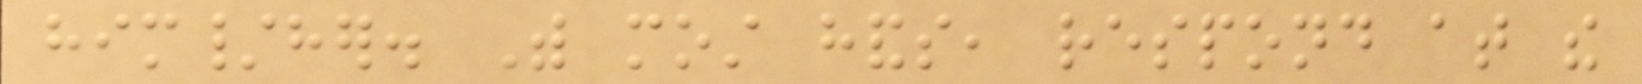him/her. With most hands, respond at the
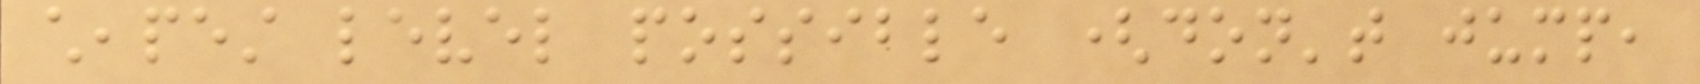cheapest level possible (don't jump,
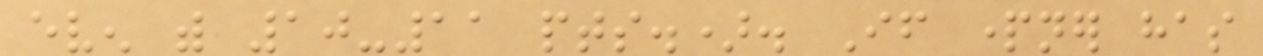even with 10-11 pts.). If partner has
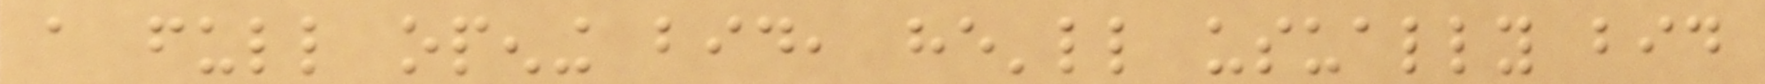a full opening bid, he'll usually bid
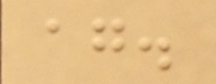again.
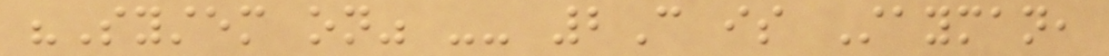"System on" -- 2C is Stayman,
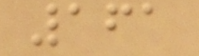161
